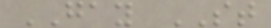GAY ST
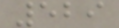529
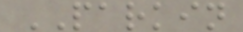PARKIN
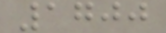1700
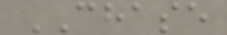CHASE
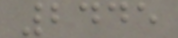2445
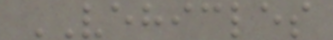VEHICLES
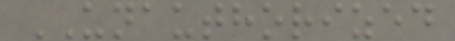UNAUTHORIZED
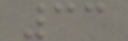33
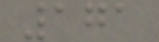171
